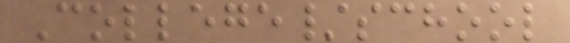College/school
